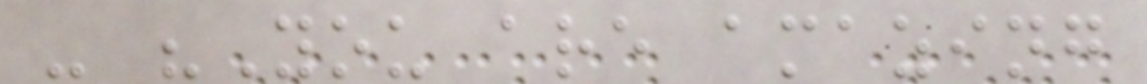- "You are amazing
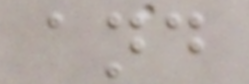and
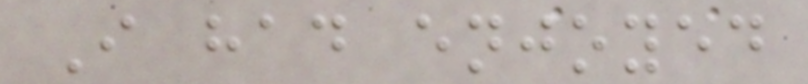I had enjoyed
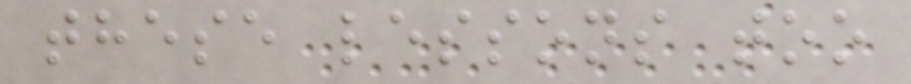these lessons too
